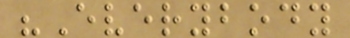"Everybody
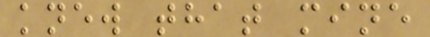knew that mine
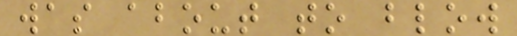was about to blow
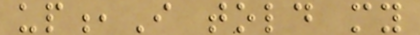up,I told my
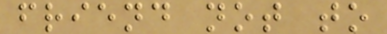friend not to
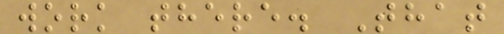work there. That
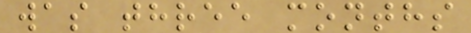was three months
